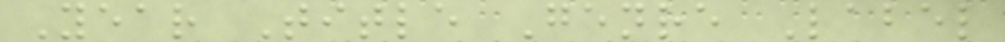Year Title Genre Label
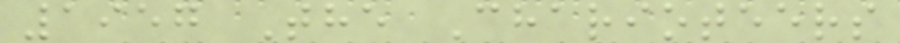1957 The Charioteers
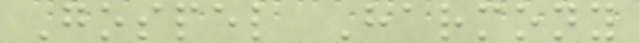Gospel Harmony
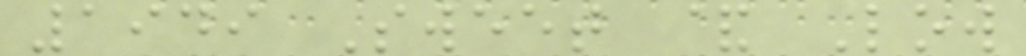1949 Sweet & Low
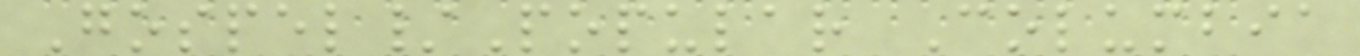Gospel/Popular Columbia
